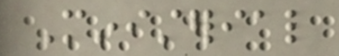Ministerial
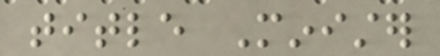title Minister
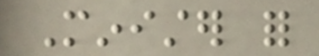Minister for
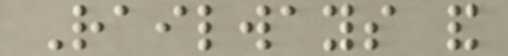Railways and
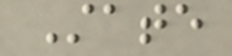State
